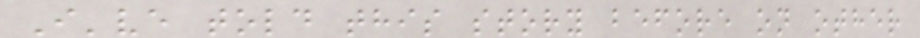I've told this story before on other
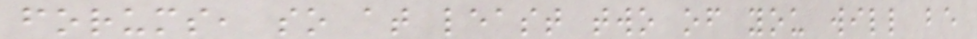forums, so at least two of you will be
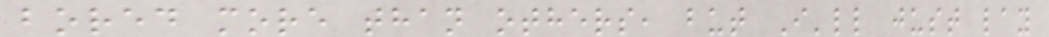bored more than others, but I'll just lay
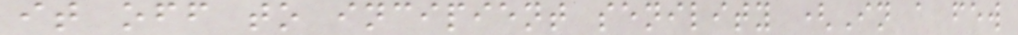it off to incipient senility (In a few
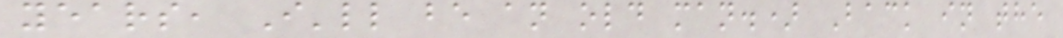years, I'll be an old man.) Back in the
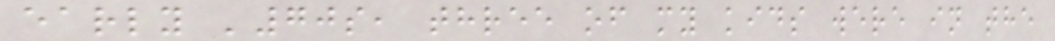early '70s, three of my kids were in the
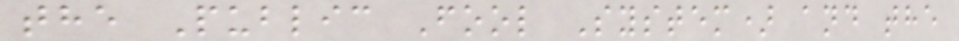the Public Fool System) and the
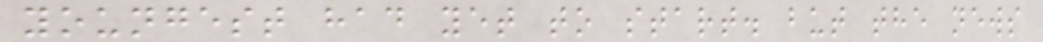youngest had yet to start. but the news
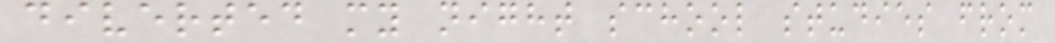diverted my night school studies from
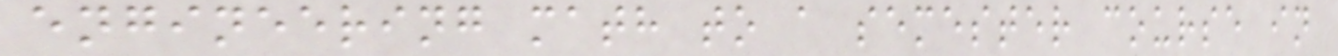engineering math to a semester course in
